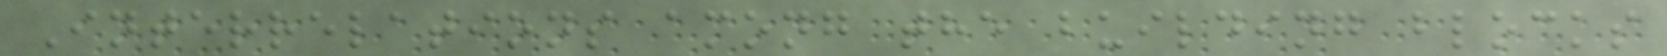Interrelations among the building blocks
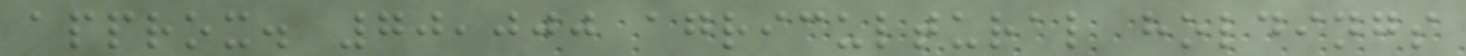approx. 70,000 agricultural holdings
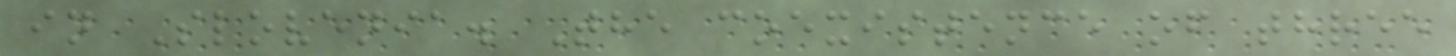in Slovenia. The coexistence of three
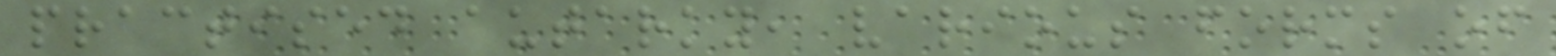practised autarky, various forms of
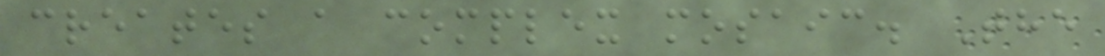creates a complex mosaic. The
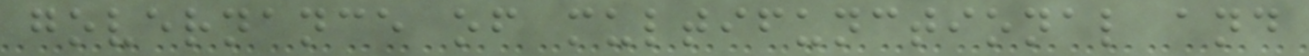governance of multifunctional and
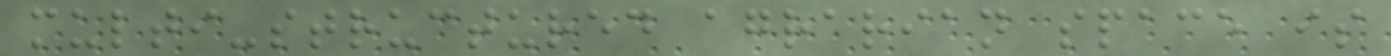multi-structured agrarian space is
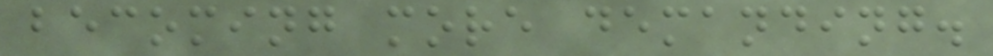becoming more demanding.
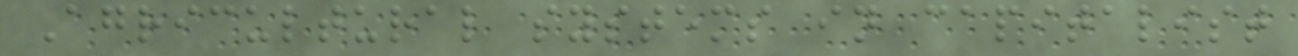Agricultural systems in capitalist
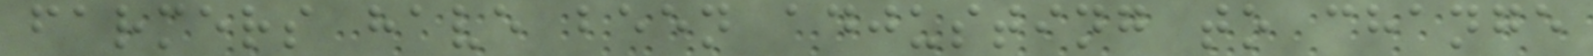farmers have been adjusting to change
